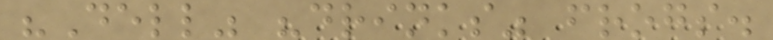"Dell" "drinks" frogs.
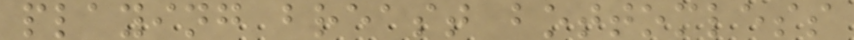playing breast bottomless
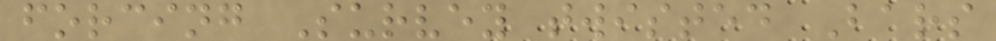forcing Survey twisted Bars
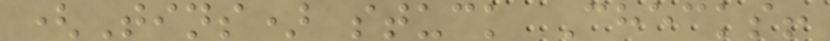(Tins) stuck Checks!
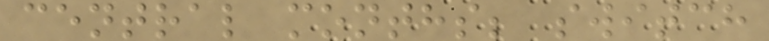central months; switch
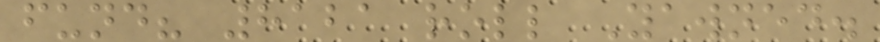fund? 8121 roll Yawned.
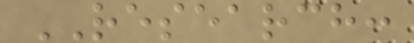RESEARCH:
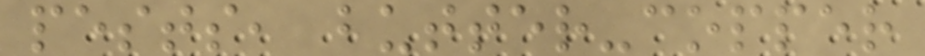pests, butter-copper
